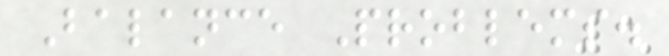Balance Problems.
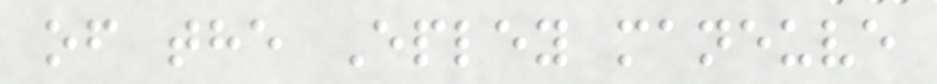of the Epley maneuve
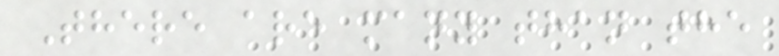There are many than the
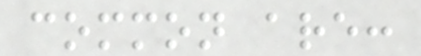common are:
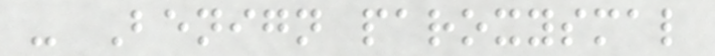- Benign paroxysmal
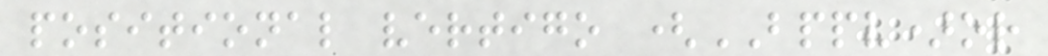positional vertigo (BPPV)or
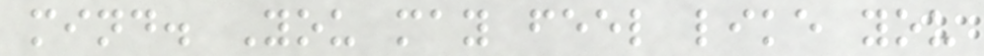mind. You may feel like you
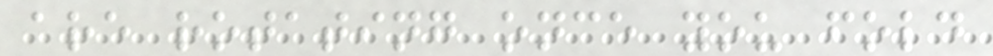are rotating once you fold
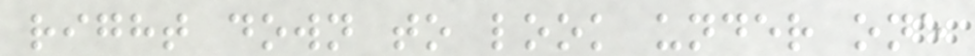right down to look under one
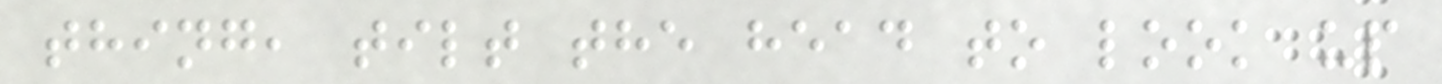thing, tilt the head to look up
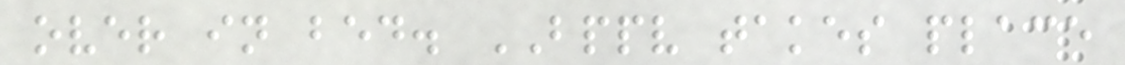over in bed. BPPV takes place
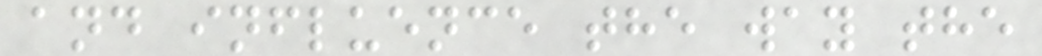and influence the way the
